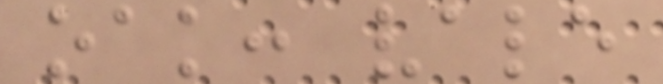oak: vale
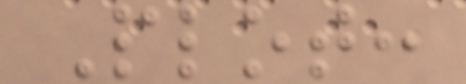Plot:
